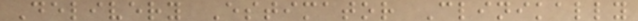Delivery Estimator Clinikally
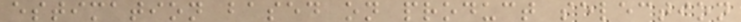estimation based on product selection
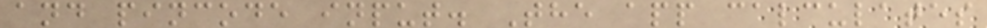and pincode input. The app calculates
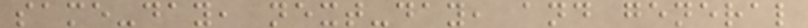same-day, next-day, and general
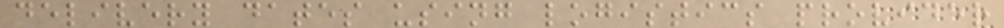delivery dates using logistics provider
